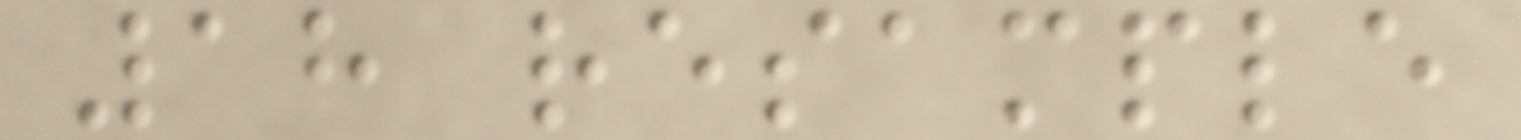18 resample
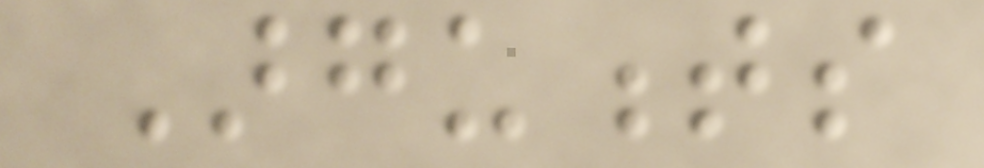Arguments
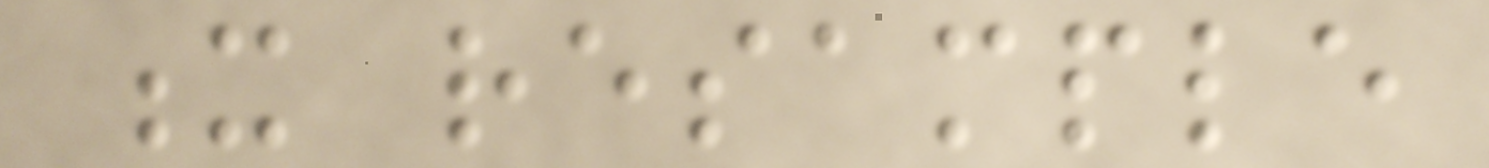x resample
